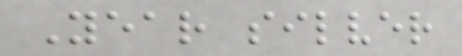Year silver
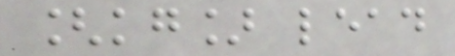[kg] lead
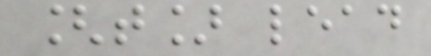[t] lead
